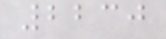2230
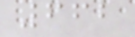662
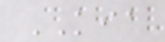KIA
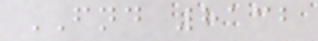FND 8132
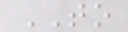TO
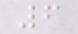6
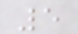5
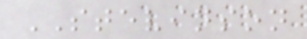STEVINSON
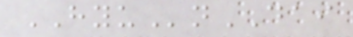HYUnDAI
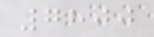7800
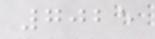7025
